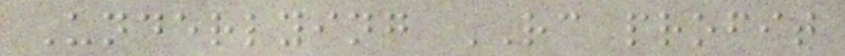Underlying RC profit
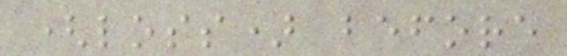(loss) before
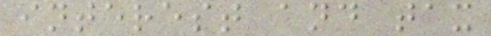interest and tax
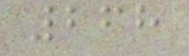268
